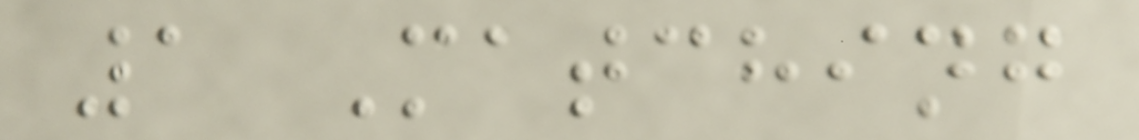1 Matching
